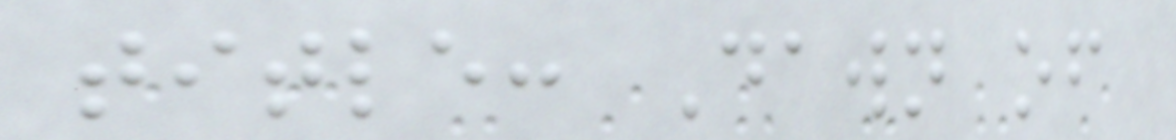title: Dawn of
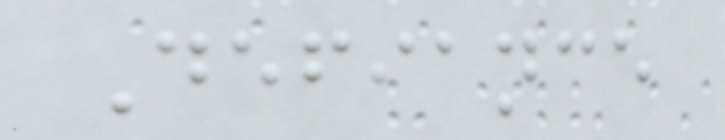Defiance
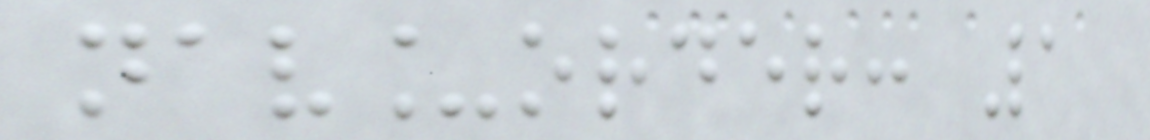nav_order: 1
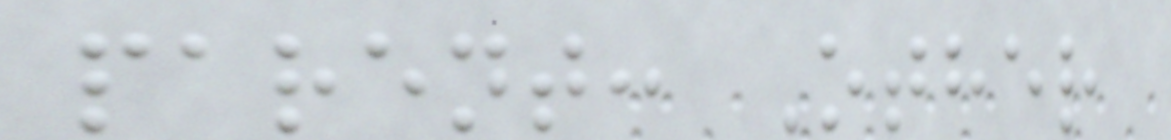parent: Other
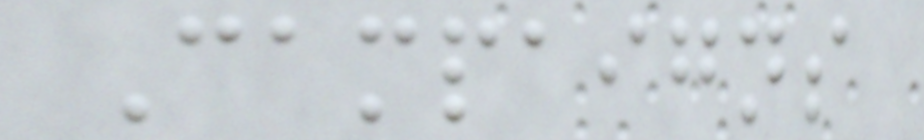Campaigns
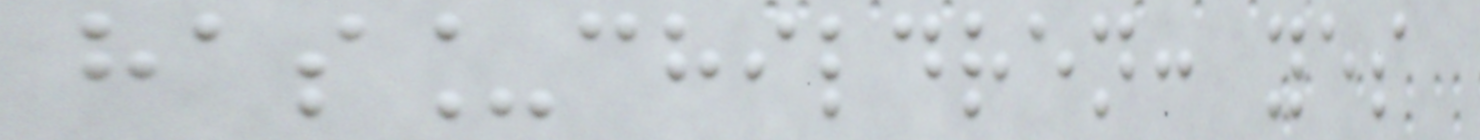has_children: yes
